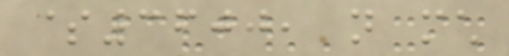$3600, not much
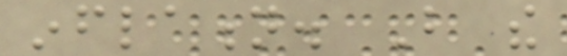inflation. But the
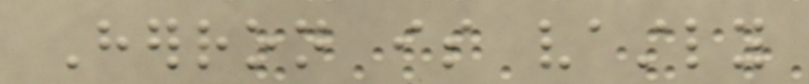Herron is vastly
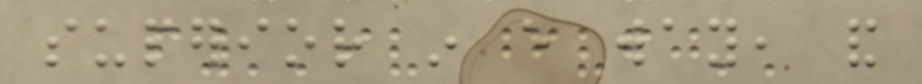superior in every way, and
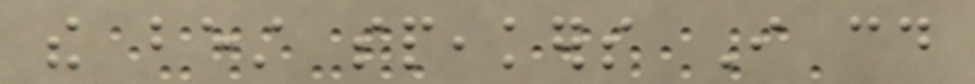the best speakers I could
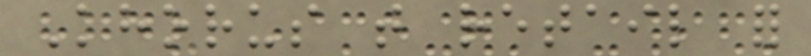Khorus that retail for
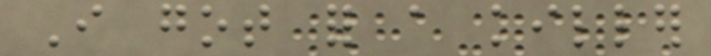I got for a killer
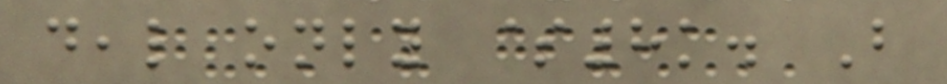deal only $8k. But
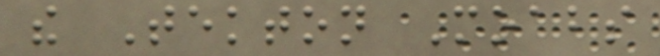the Tekton Moabs
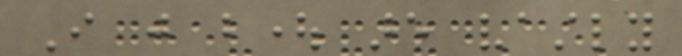I just bought are vastly
